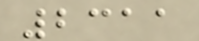2311
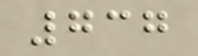737
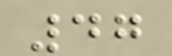47
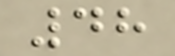48
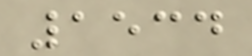1534
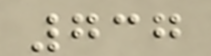737
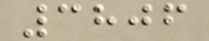3806
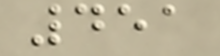451
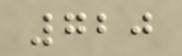720
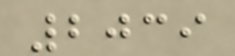2039
